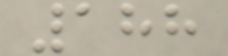188
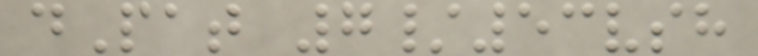dPat 7/53vsh
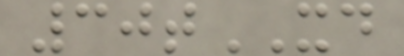30tXD
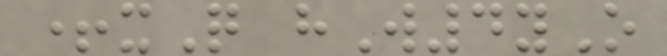+xQ hW4yO
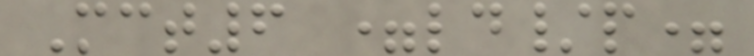Mct6 =ld/p=
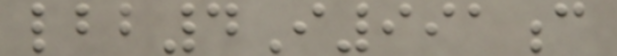lbb4I991c
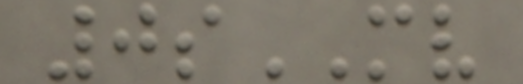0sMV
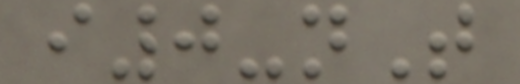i0-nT
